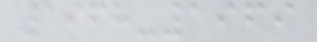1968-1969
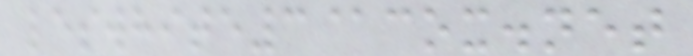leswhite3@cox.net
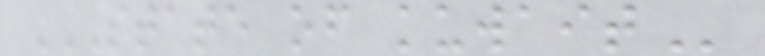STATE OF KUWAIT
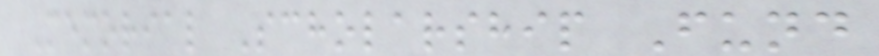Memorial Scholarship Fund
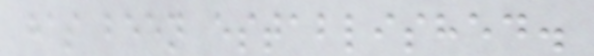has been established.
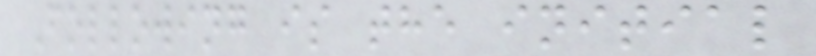Following is the initial
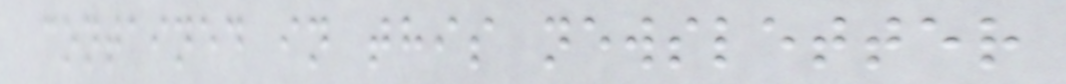contained in this newsletter
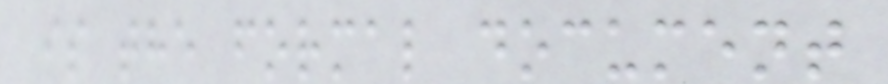is the formal document
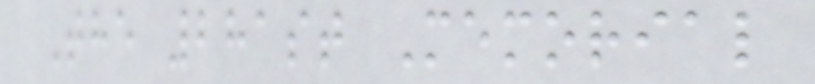The 281st Memorial
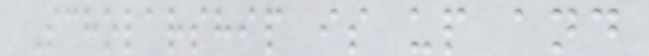Scholarship is up and
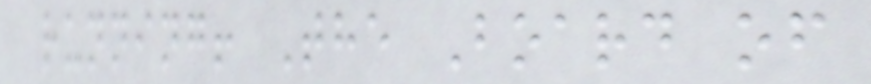running! The Board of
